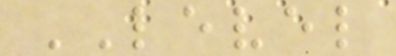LEVEL
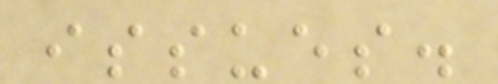issues.
